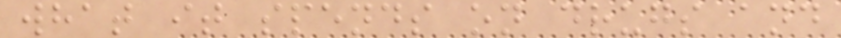what it spends on drugs and
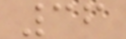36
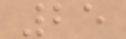25
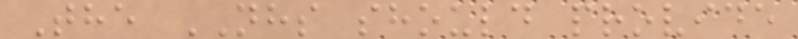The NHS should provide
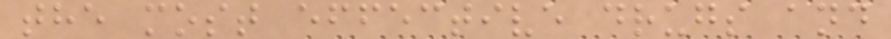the most effective drugs and
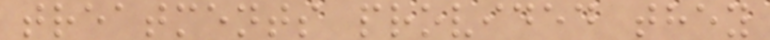treatments provided they
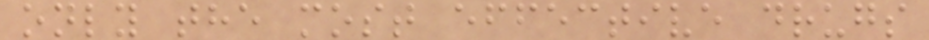only the most effective drugs
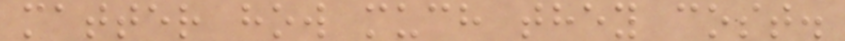matter how much they cost.
